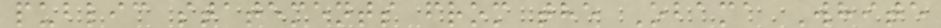public statements from the Obama White
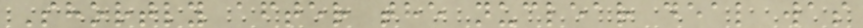Shortly after the nuclear deal was
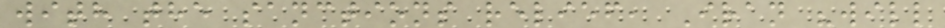with the sanctions relief, Iran "will
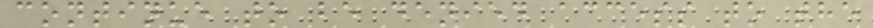continue to be denied access to the
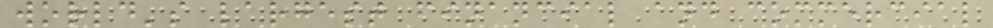world's largest financial and commercial
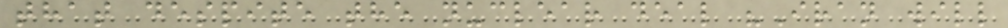that despite the nuclear deal "Iran will
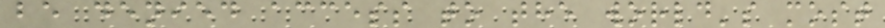be denied access to the world's most
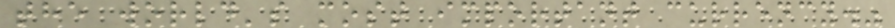the world's most important currency."
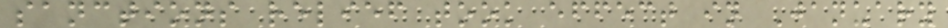sanctions relief took effect in January
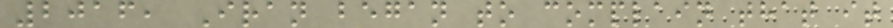2016, Iran began to complain that it
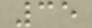35
